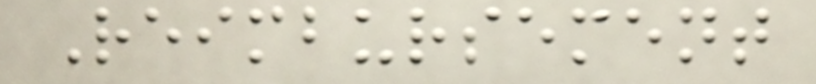Reimbursement
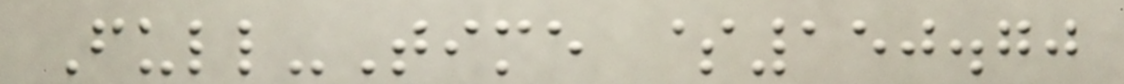Full-Time $150.70
